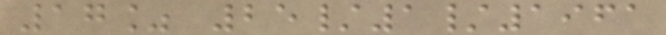17% 25/1/1961
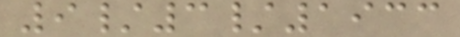9/3/1933
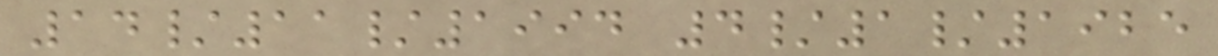14/11/1994 4/1/1925
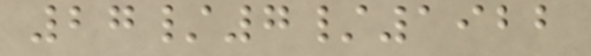27/7/1922
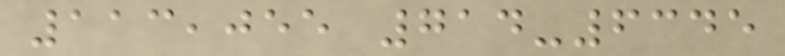113,055 714-6345
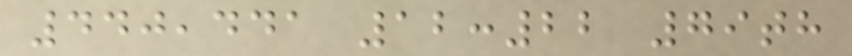440,441 12:22 79th
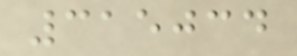315034
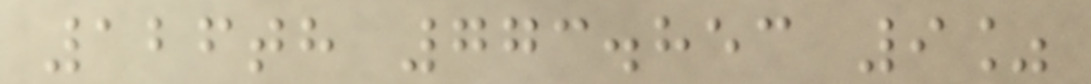126th 773.853 9%
